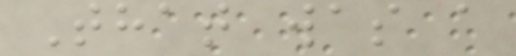That was a
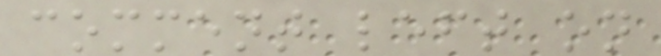comment left on
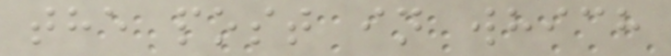the post in which
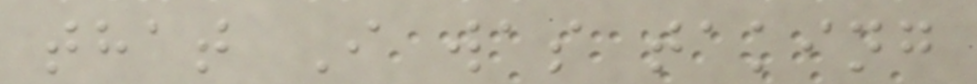that I was taking
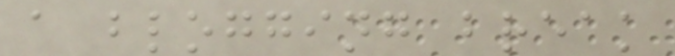a blogging break
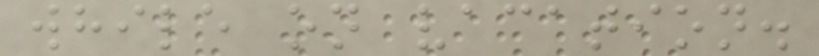while on vacation.
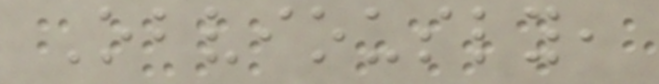Obviously,
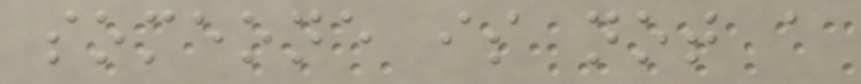someone is not a
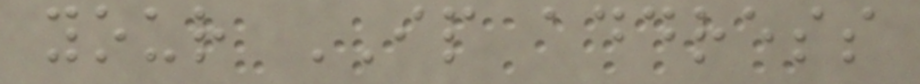your IP address
